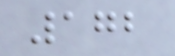172
